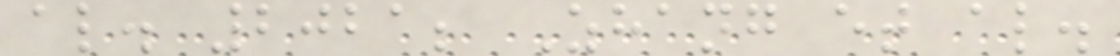al. 2021; Zhang et al.
